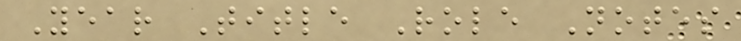Year Title Role Notes
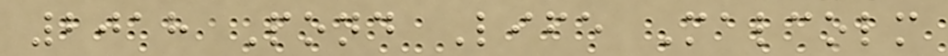2018 Pond Life Malcolm
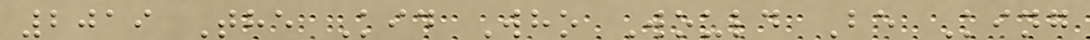2019 The Kid Who Would Be King
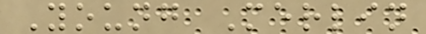Young Merlin
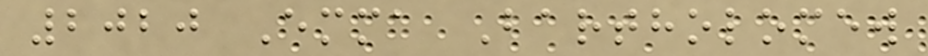2020 Emma Bartholomew
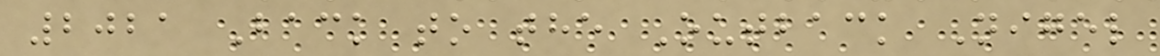2021 Back to the Outback Nigel
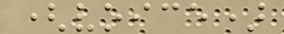(voice)
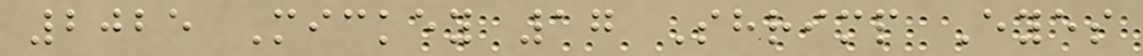2025 Mickey 17 Shrimp Eyes
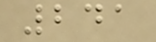241
